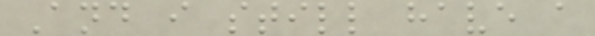And i still have a
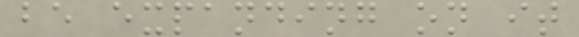be expanding on it
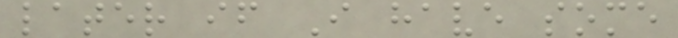later if I have some
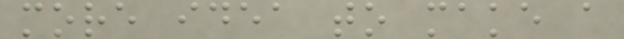more idea to make a
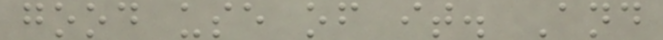good use of it. And
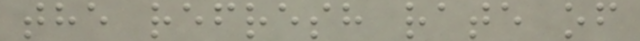the refresh rate of
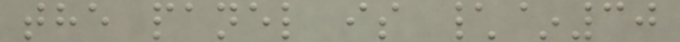the panel is \~30
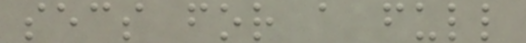secs for a full
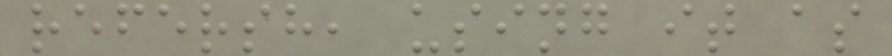refersh, using it as
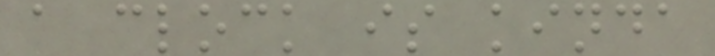a clock is kinda
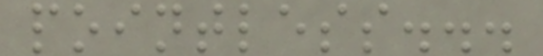pointless...
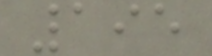195
